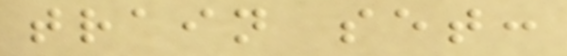train set:
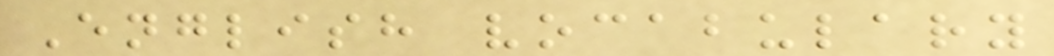English vocabulary
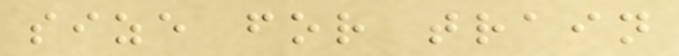size for train
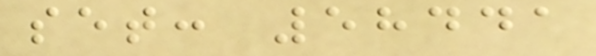set: 58441
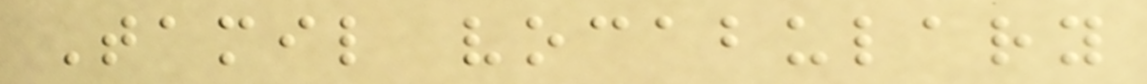Tamil vocabulary
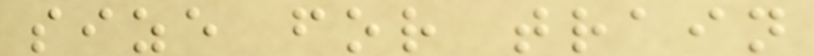size for train
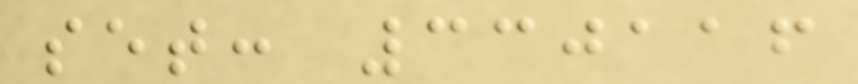set: 330116
